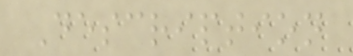Description
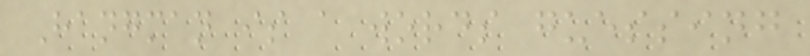Hangman is a words guessing
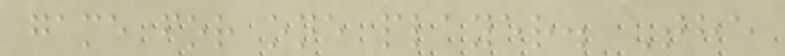game for one player. The
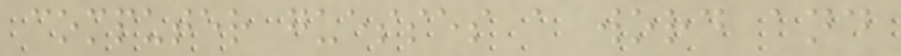computer guesses a word and
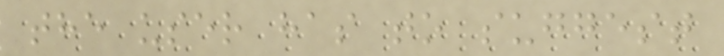the user has to suggest
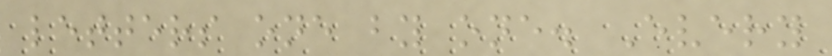letters one by one. Every
